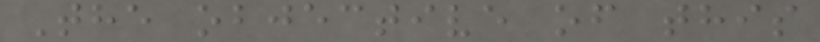The objective of this
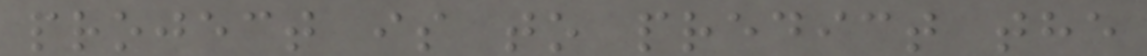project is to predict the
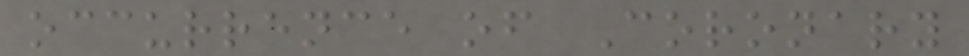occurrence of Coronary
